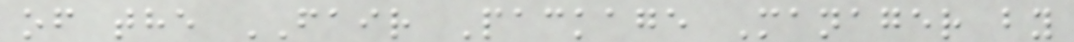of the FAIR Package Manager by
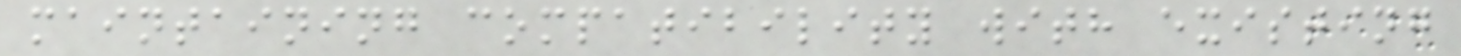maintaining compatibility with existing
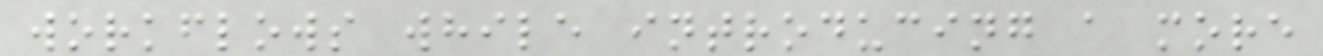workflows while introducing a more
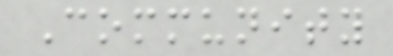Community
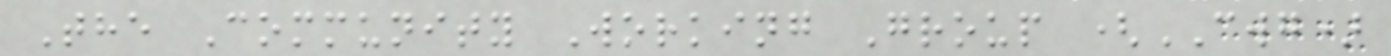The Community Working Group (CWG)
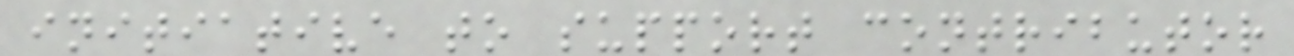initiative to support contributor
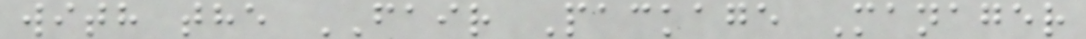with the FAIR Package Manager
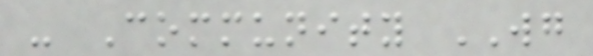- Community WG
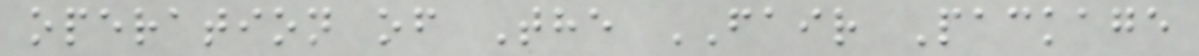operation of The FAIR Package
